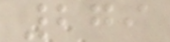279
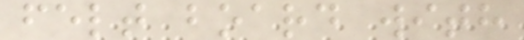felt board with
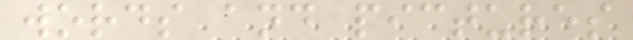words and pictures
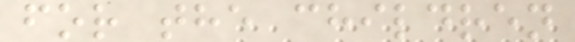for the children
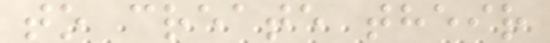to create their
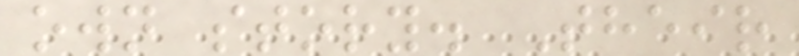own story. Their
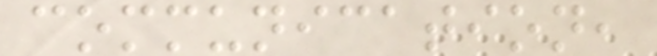communication,
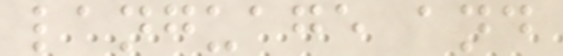language and
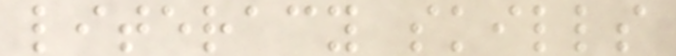literacy skills
